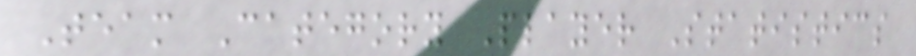Team Category Player Statistics
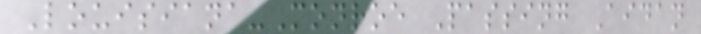Louisiana-Monroe Passing Aidan
